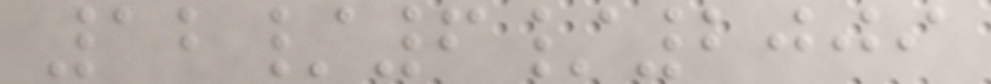12/6/2009
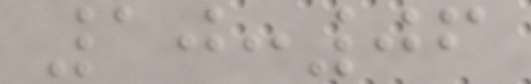10:06
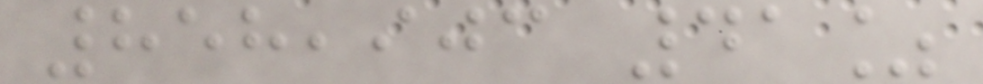858,903 41%
